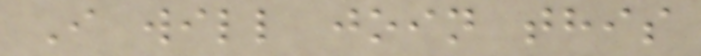I will join this
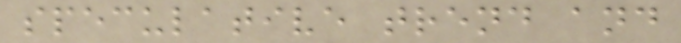speculative trend and
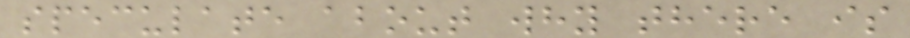speculate about why there is
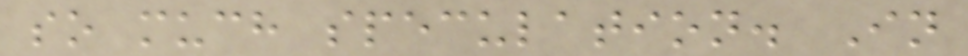so much speculation. In
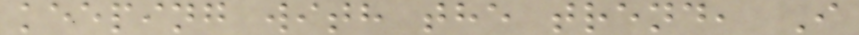keeping with the trend, I
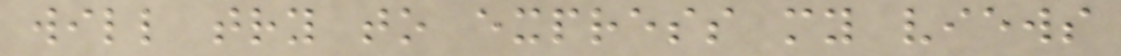will try to express my views
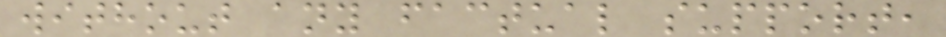without any factual support,
